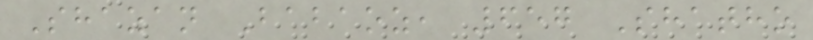Shazan Babaoz, 657 Shatho
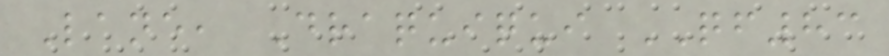Lane, Draquiqui QF83
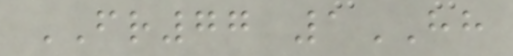FR77 1HH
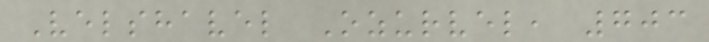Velshavel Ozurvel, 703
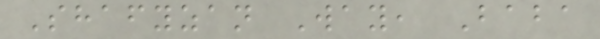Shafyzan Way, Baba
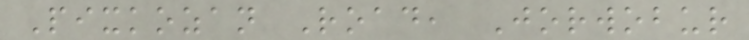Pixkozan Road, Jorwobur
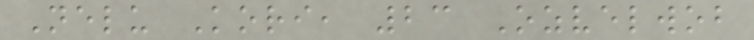Nelu Kori, 23 Ozvelwob
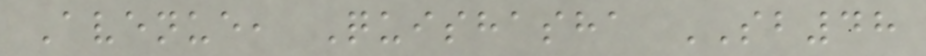Avenue, Quishasha SB48
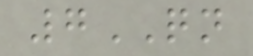7QN
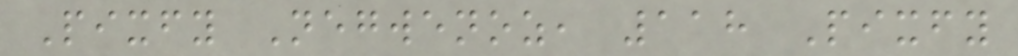Pixfy Negwenoz, 118 Pixfy
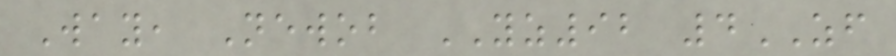Way, Newob YZ92 4ZF
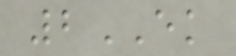2EK
